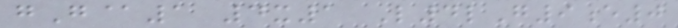gG@1 4x1 L4lG9e0
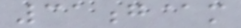31g@m
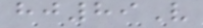hj89V
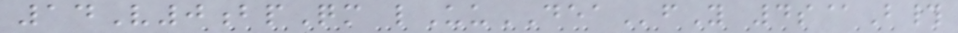14V0bpQm lUuDEAfY 4s@B#
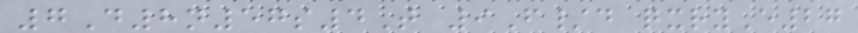7D8n57s4T 9F/d qxryE27
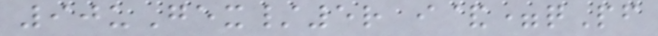90uGex/5r i&=qPf
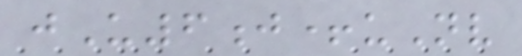jU6j+uNv
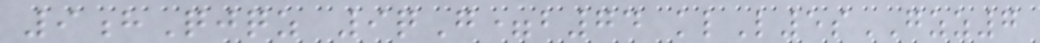9hQjqz 9qG=b74 klL5sGZZ7
